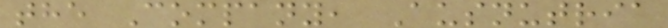the Company, Ausnutria
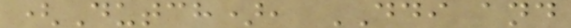(Dutch), DDI and
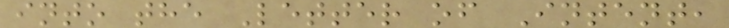into the Letter of Intent,
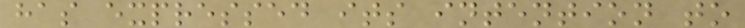has expressed its intention to
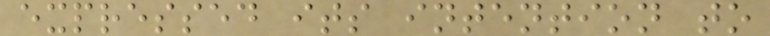expressed its intention to
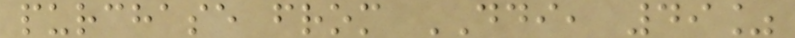purchase from DDI, 49%
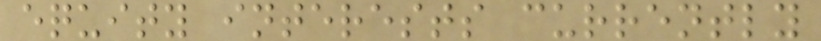equity interests currently
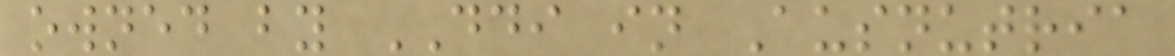owned by DDI in Ausnutria
